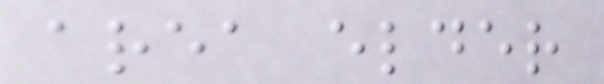area elder
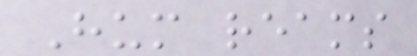Hum reams
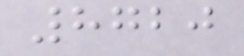8720
